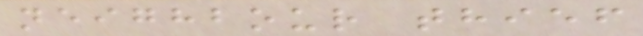neighbour thief
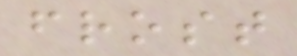frost
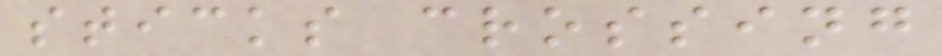sticks crossing
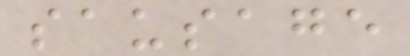sausage
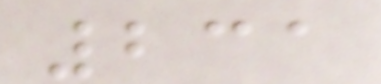231
